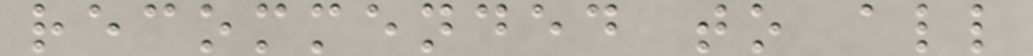recommended to all
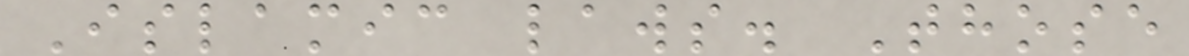Islamic laws. Those
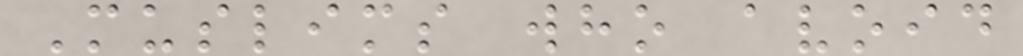Muslims who avoid
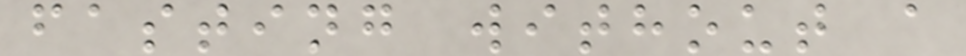fasting without a
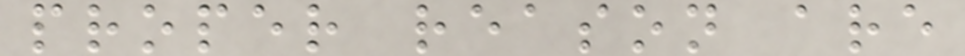proper reason are
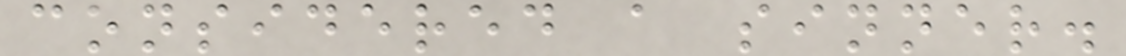considered a sinner.
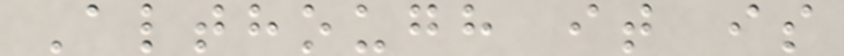Although it is
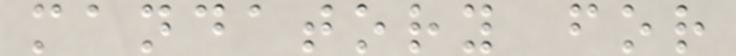mandatory for
